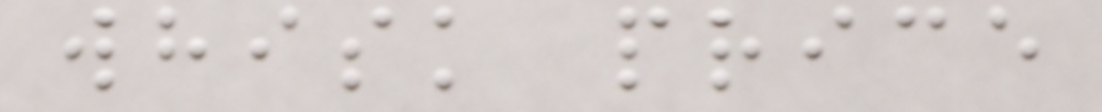whisk price
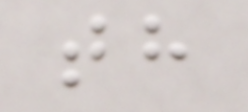th
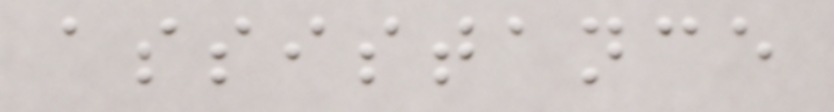assistance
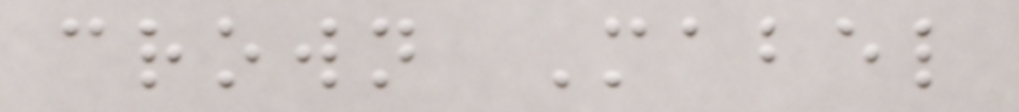crown Mabel
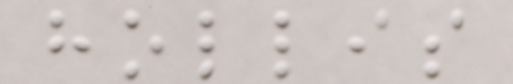hollis
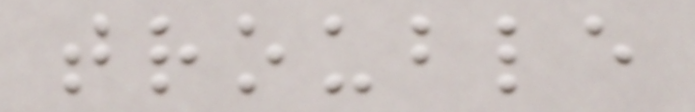trouble
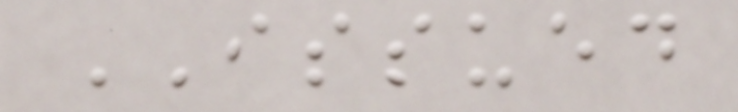ISSUED
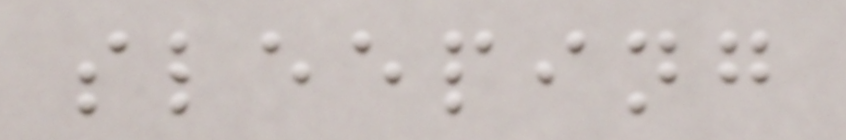sleeping
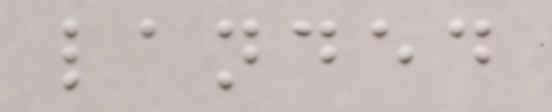landed
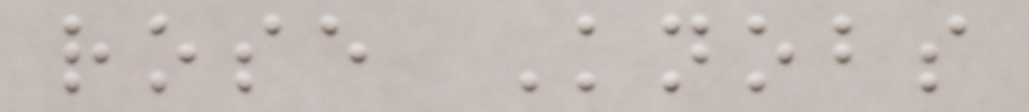rose Knobs
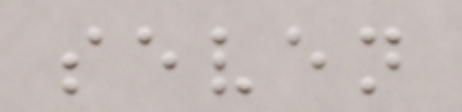seven
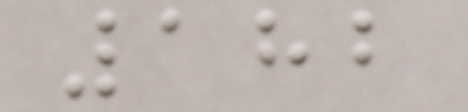182
